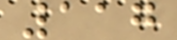117
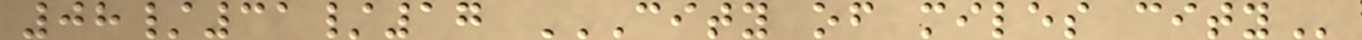08/31/17 CITY OF MILES CITY
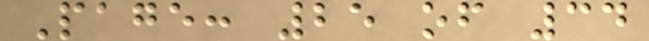Page: 25 of 34
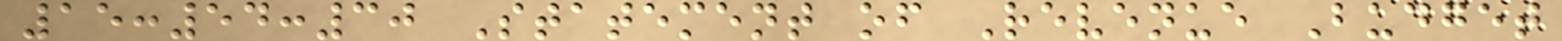15:54:30 Statement of Revenue Budget
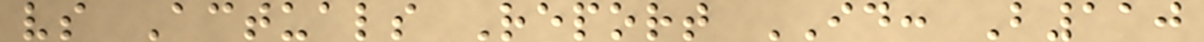vs Actuals Report ID: B110
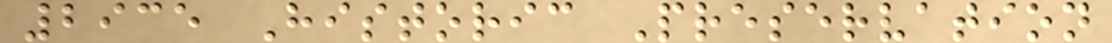2935 Historic Preservation
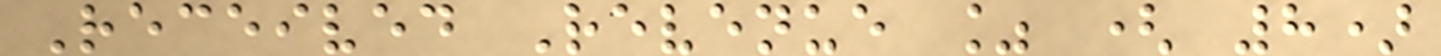Received Revenue % ( 8)
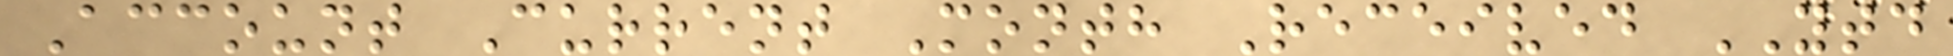Account Current Month Received YTD
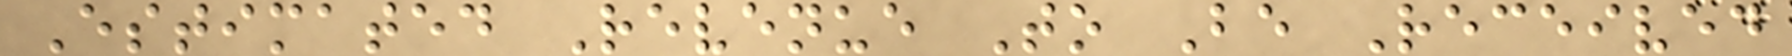Estimated Revenue To Be Received
